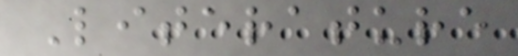Literature
